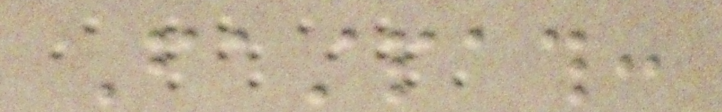Fastpath:
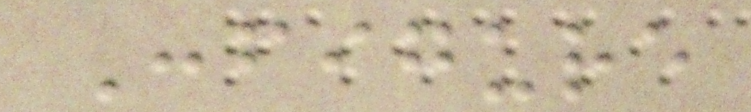Configure
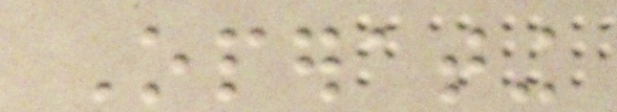Operating
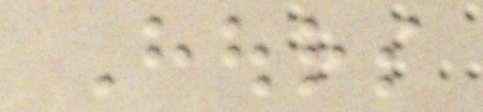Hours
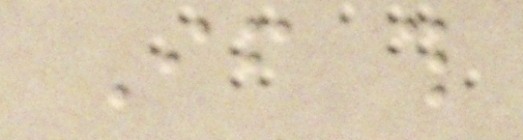If this
